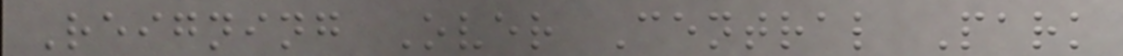Reigning Over Central Park
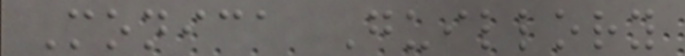Monica Guillory
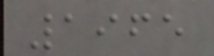1965
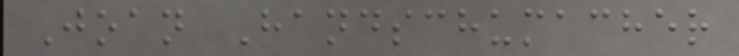Joan Handschumacher
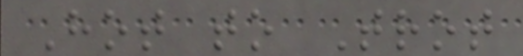Hot to Trot
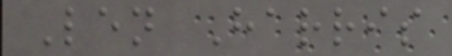Len Harris
